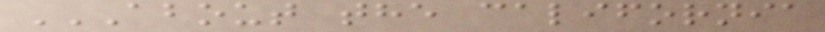ABOUT THE CALIFORNIA
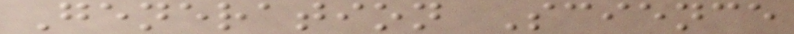Generation Science
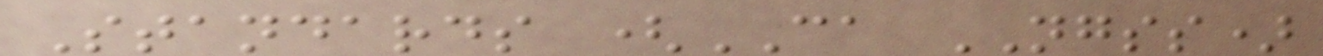Standards (CA NGSS)
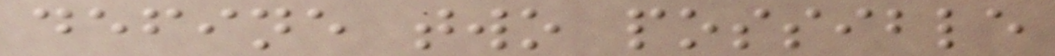define two possible
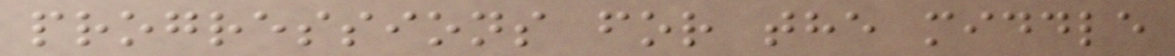progressions for the middle
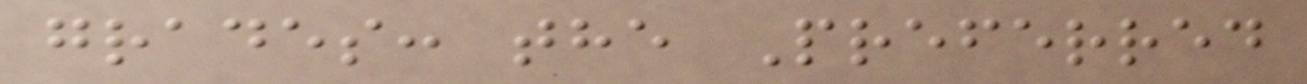grades: the Preferred
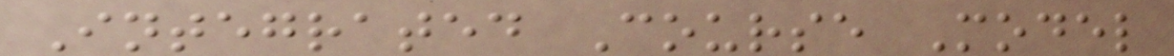Integrated Course Model
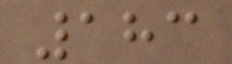183
